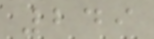249
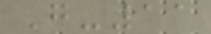G-11
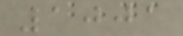1001
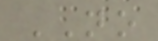NO
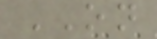ON
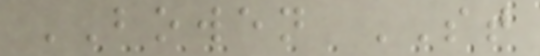BOWEN ST
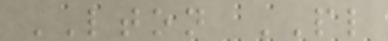LTON PL
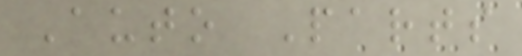Auto Parts
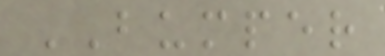BUMPER
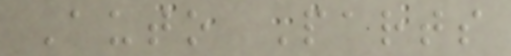Auto Parts
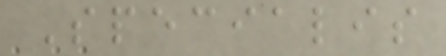Specialis
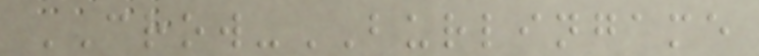CROW-BURLINGAME
